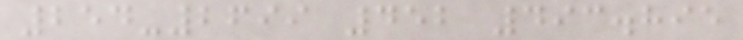254-2699 452 493.895
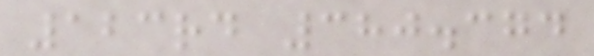123rd 380.374
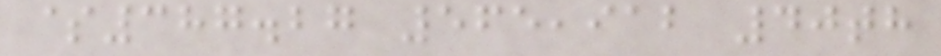$387.27 565,912 40th
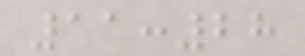11:28
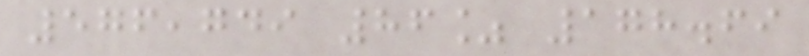576,749 86% 178.69
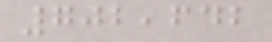702,642
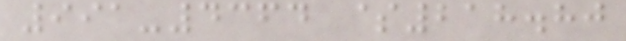991-4364 $218.80
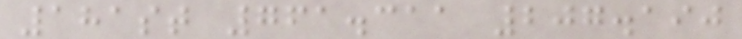181st 761.311 207.190
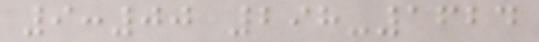9:00 298-1624
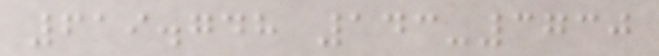619.748 143-3730
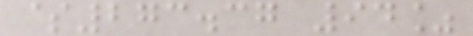$273.37 94%
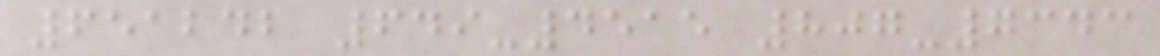651242 649-4515 807-7343
